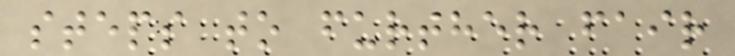steps to further fair
